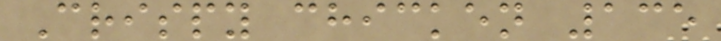Crispy chicken 135
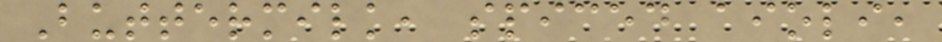Buttermilk, spiced aioli,
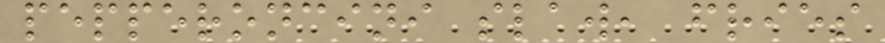pepperoncini slaw, fries
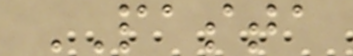PASTA
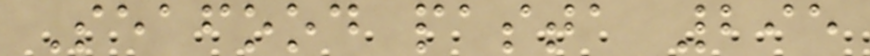Seafood pasta 295
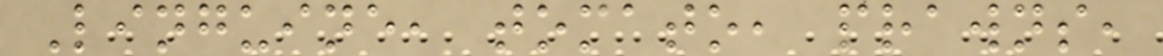Linguine, tomato, prawns,
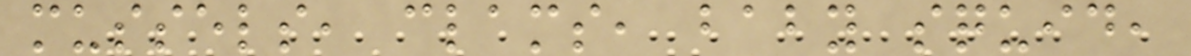mussels, clams, baby squid,
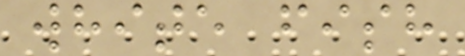white fish
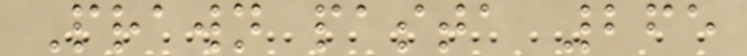Prawn pasta 265
